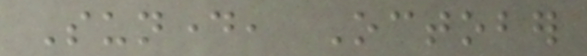Sunday, October
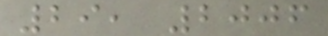29, 2006
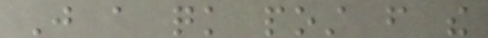Just a quick post from the
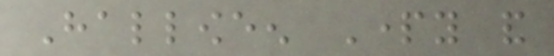Halloween Party and
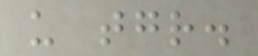us together.
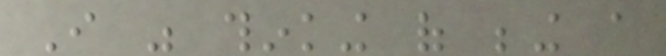I was thinking of being a
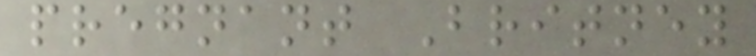pregnant Britney
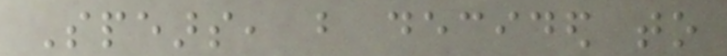Spears, but decided to
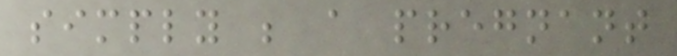simply be a pregnant
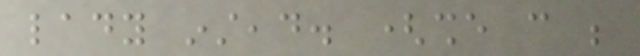lady instead. (she can be
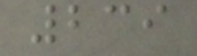239
